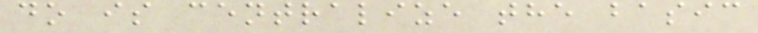do is centralize the basic
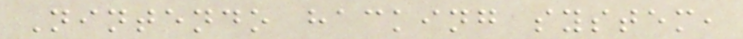Nintendo hacking system,
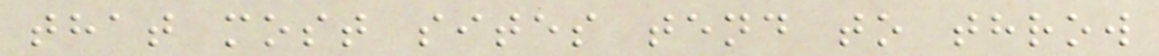that most sites tend to throw
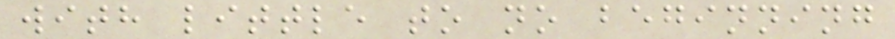with little to no beginning
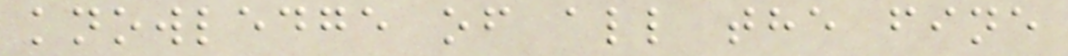knowledge of all the fine
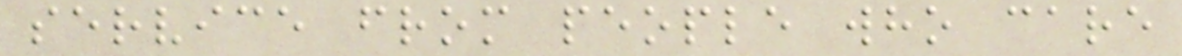service from people who care
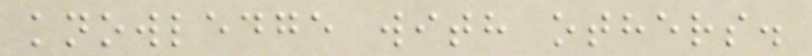knowledge with others.
